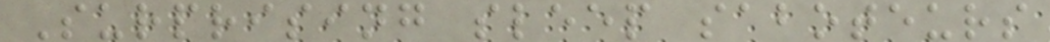Surprising sleep saboteurs
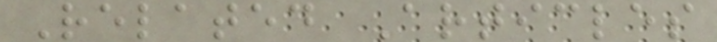Related Articles
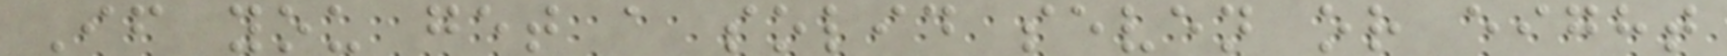If you get a solid seven or eight
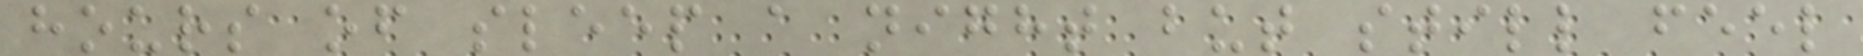hours of sleep a night but still feel
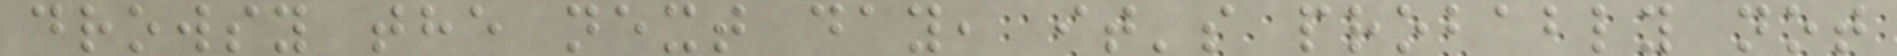drowsy the next day, it's probably not
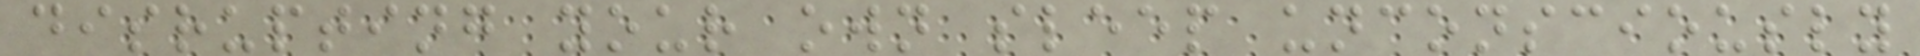disrupting your own sleep unconsciously
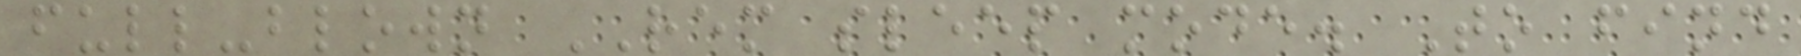full-blown REM sleep mode. To find
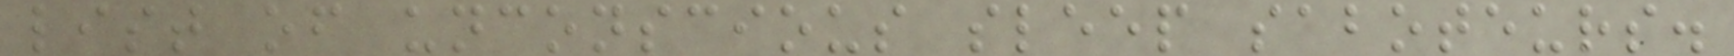list of unconscious sleep saboteurs.
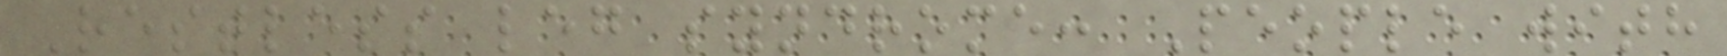Restless leg syndrome: People with
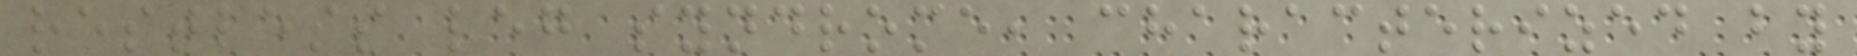restless leg syndrome, characterized by
